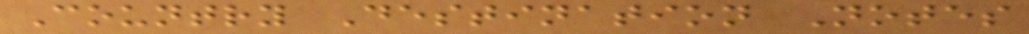Country Destination Notes
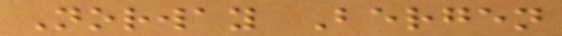Norway Bergen
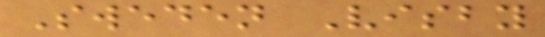Sweden Visby
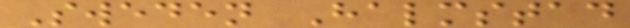Sweden Halmstad
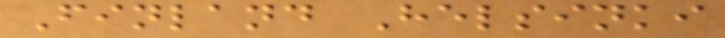Finland Helsinki
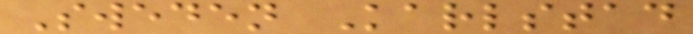Sweden Karlstad
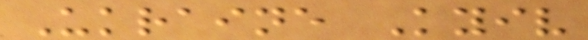Ukraine Kyiv
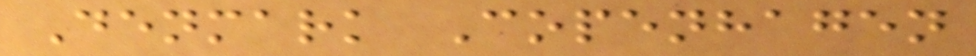Denmark Copenhagen
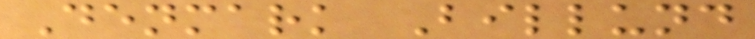Denmark Billund
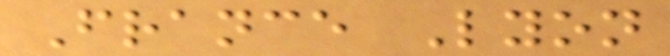France Lyon
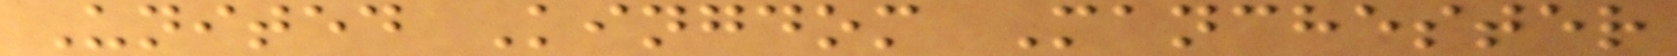United Kingdom Manchester
